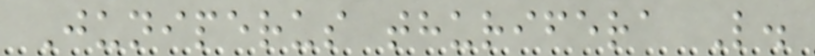Juniperus thurifera L.
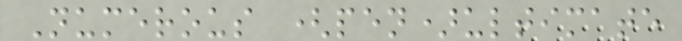Numerous (pen)ultimate
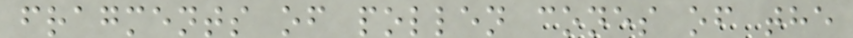fragments of pollen cones of the
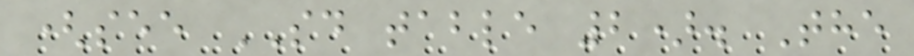(see SD table 2). The
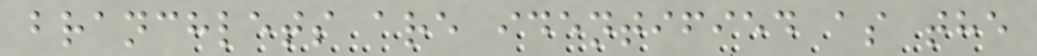branchlets are identified as the
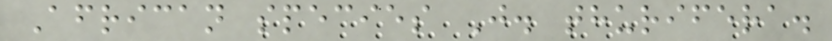African species J. thurifera.
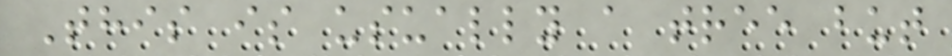This is usually a tree but
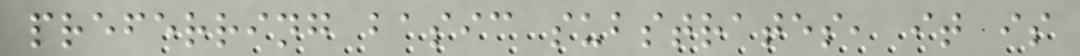preferring basic substrates, it is
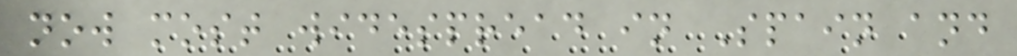now most widespread in Spain and
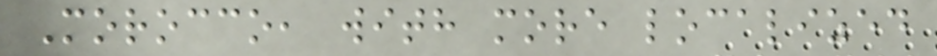Morocco, with more localized
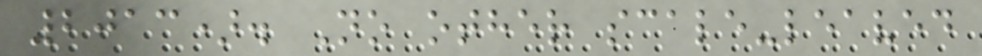2013). No other scale-leaved
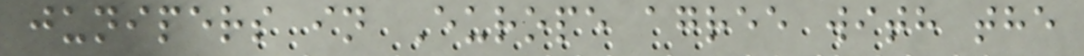junipers in Europe agree with the
